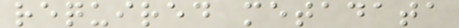required metadata
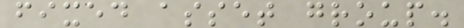fixed asset group.
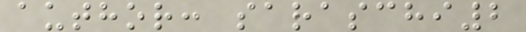author: saraschi2
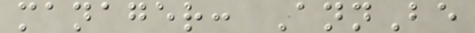manager: AnnBe
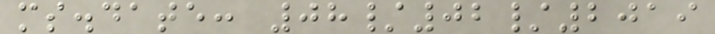ms.date: 08/02/2019
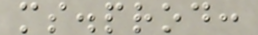ms.prod:
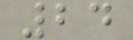24
